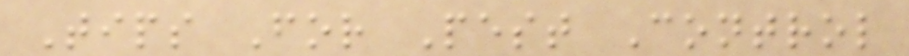Tips For Pest Control
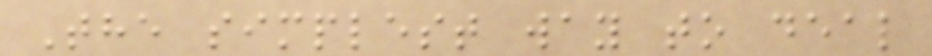The simplest way to deal
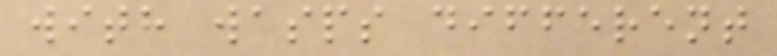with wasps different
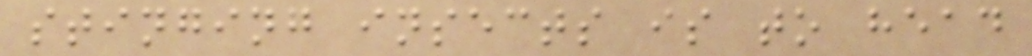stinging insects is to head
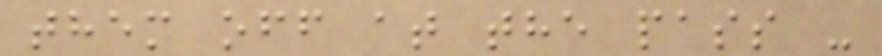them off at the pass -
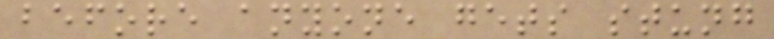before anyone gets stung
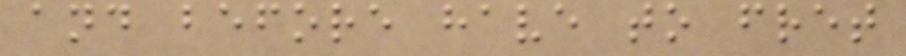and before have to fret
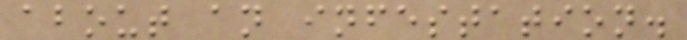about an infestation.
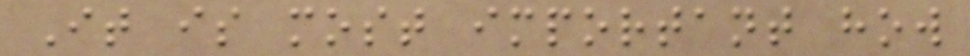It is most important how
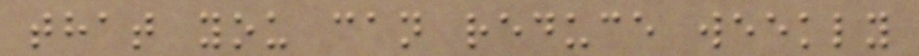that you can reduce weekly
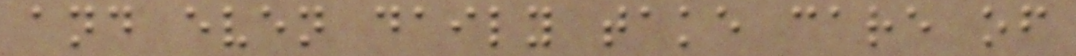and even daily take care of
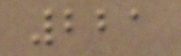221
